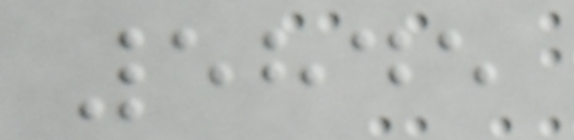5845
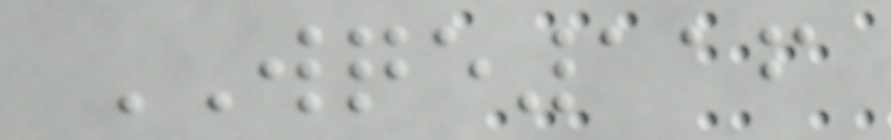WQE116
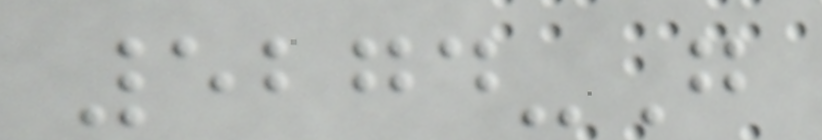5274-G
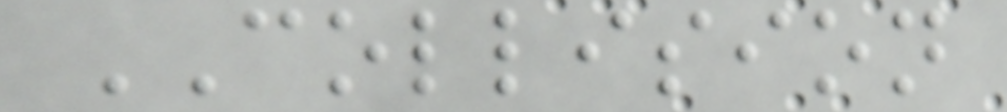COLLISION
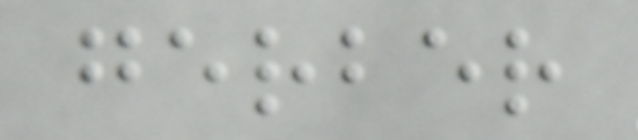gerber
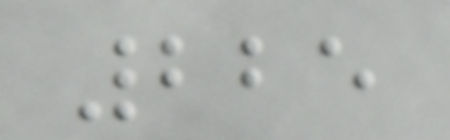225
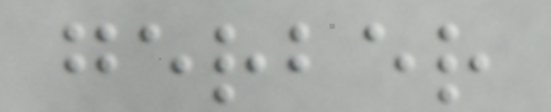gerber
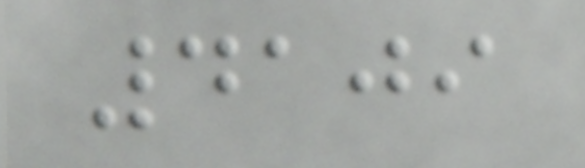4109
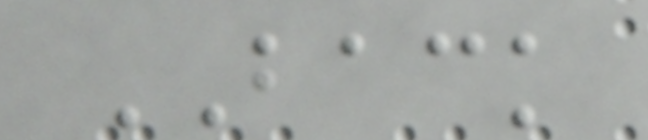BACK
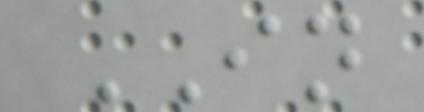IN
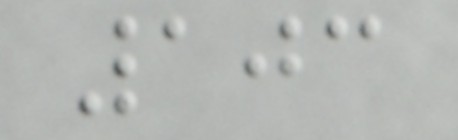103
